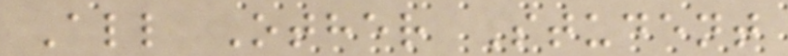All Other Student
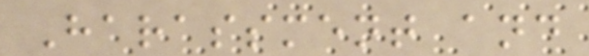Harassment and
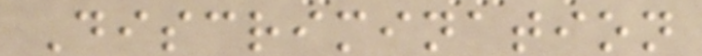Discrimination
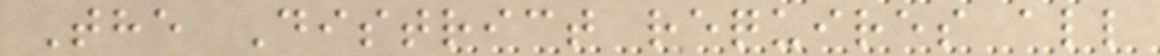The District requires all
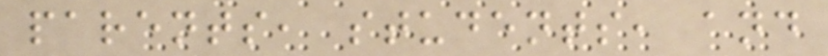parents, students, and
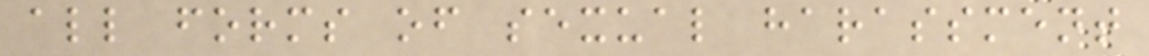all forms of sexual harassment
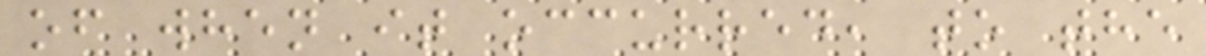of when it occurred, to the
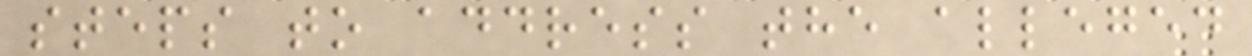steps to address the alleged
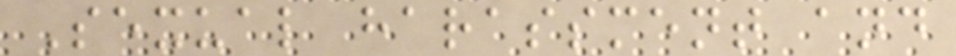Sexual harassment and
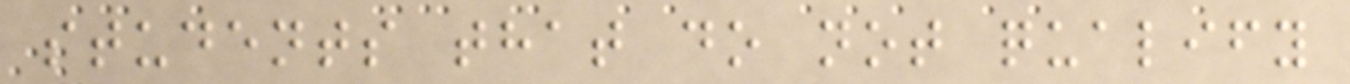students that do not qualify
